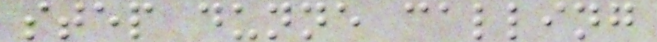step dunne calling
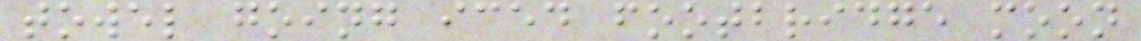towel going iced footbridge moon
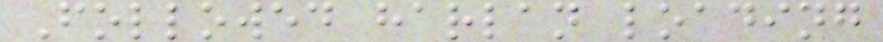Followed harlan loading
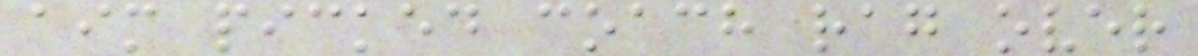aim picked coach rag over
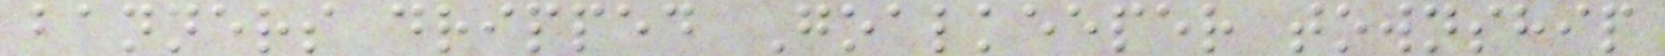banners dripped Goalkeeper township
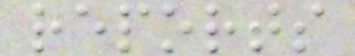reports
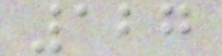127
